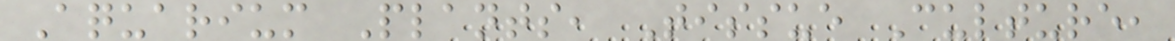Aquarium Plants, Tissue Culture,
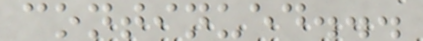continued...
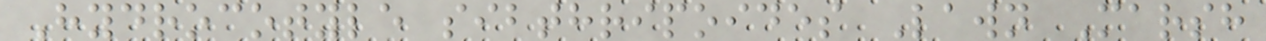Hydrocotyle sibthripoides Lawn Marsh
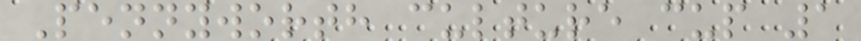Pennyworth culture cup 1
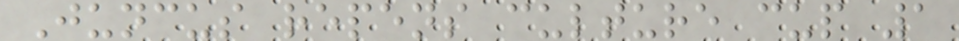Juncus repens culture cup 1
